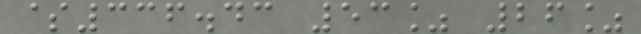$336.43 53% 26%
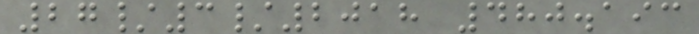27/3/2018 480.193
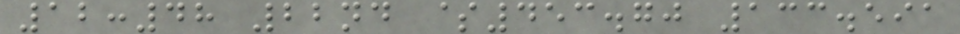12:48 22nd $453.70 133.591
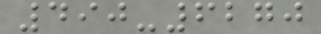490-6270
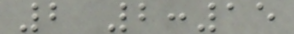2 2:15
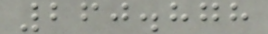260.878
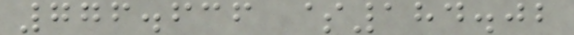776.636 $184.02
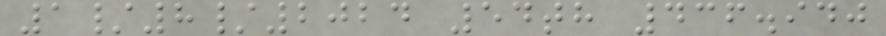1/8/2024 54th 436.940
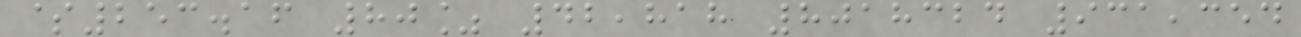$253.16 80% 42,818 8018324 931,354
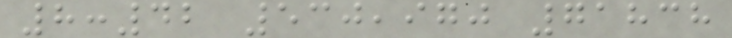8:42 530,970 71838
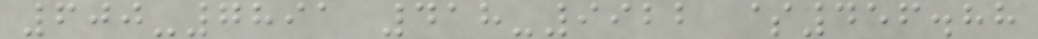600-7891 418-9922 $456.88
